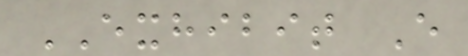EXHIBIT E
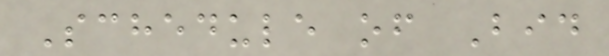Schedule of Bid
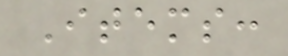Items:
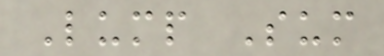Lump Sum
